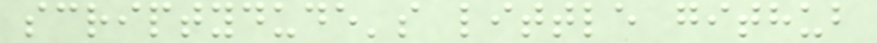scriptydude's little github
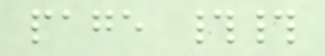page ##
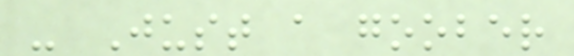- Just a goober
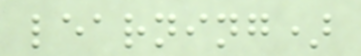learning)
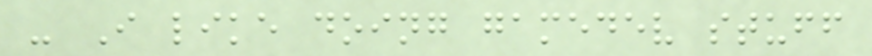- I like doing gamedev stuff
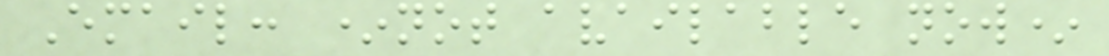Email: *not available now*
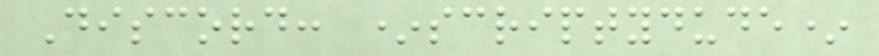Discord: *scriptydude*
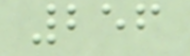256
